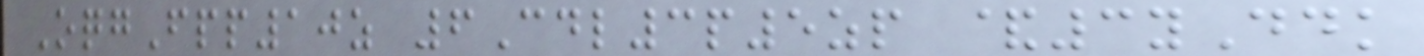OqgFpp10z 6Cdl3p5zp &3yDdk
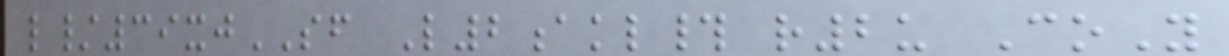l/39xjSF L2akl# r2u CoY
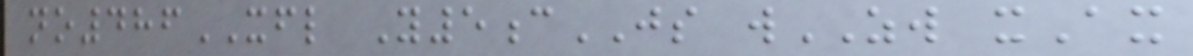no486XFL Y5cJS wZW xAx
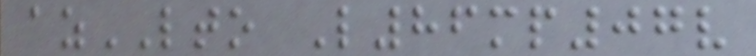azLTO L86mp07v
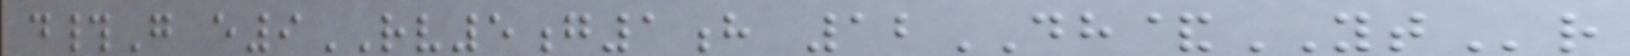d#G e9RV5g1h 12DH&YTr
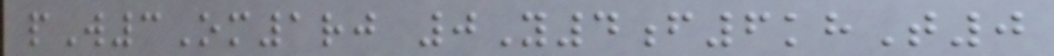pW3Om1rj 0Y4f6khT0
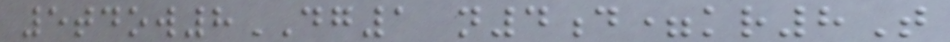5tdow8DG1 n4d=kr8T
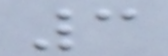3
